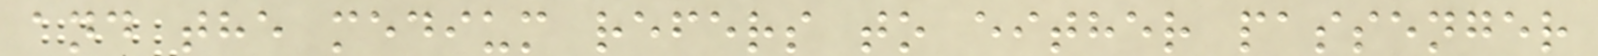and the medium refers to either passenger
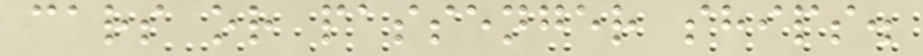cars or passenger ships.
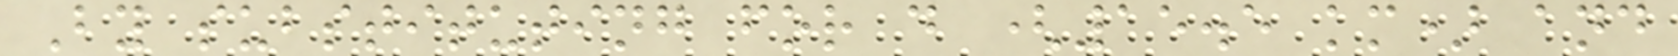By substituting for d (15.5 km) and
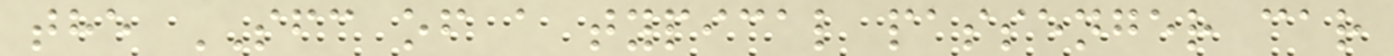the SFC of a typical passenger car
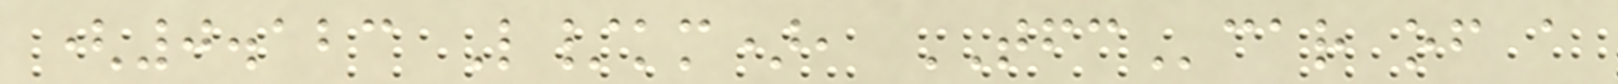(0.123 L/km), TFCcar of a
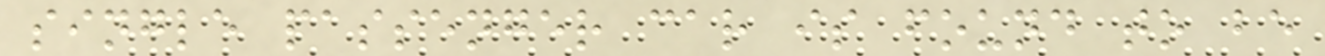single passenger car is found to be
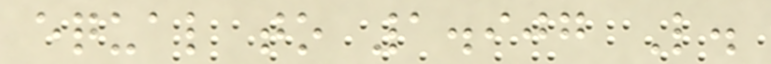equal to 1.907 L.
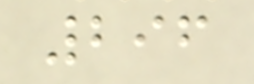296
